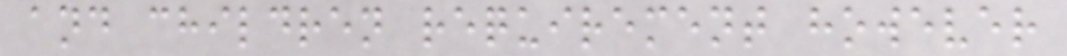and children requirement however
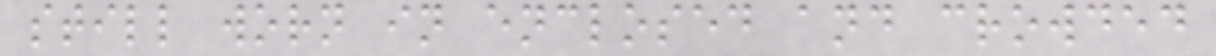still worn in enclosed and crowded
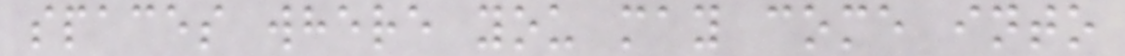spaces where you may come into
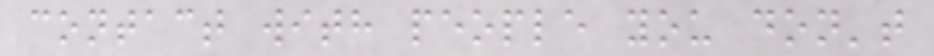contact with people you don't
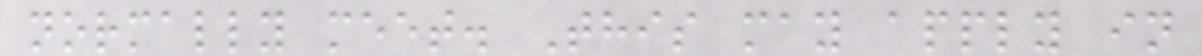normally meet. This may apply in
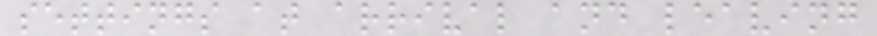settings at arrival and leaving
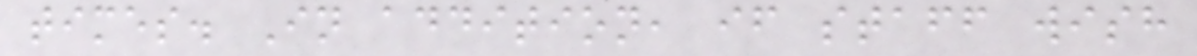times. In addition, if staff wish
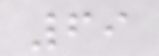69
